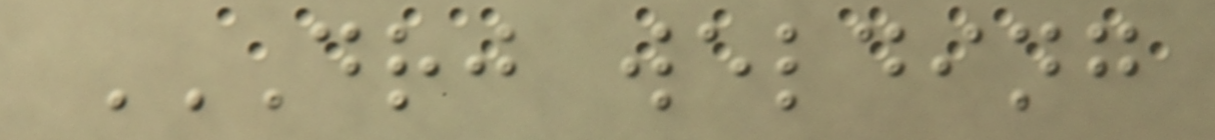DRJ WELDING
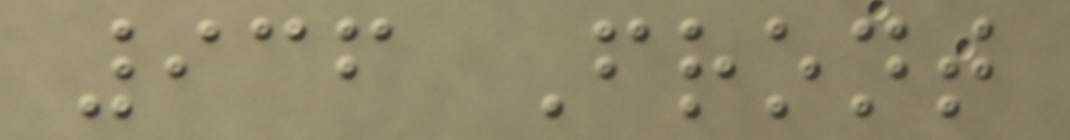936 Front
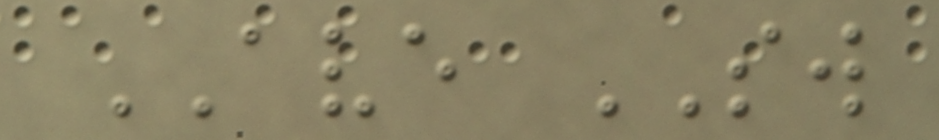AVE SW
